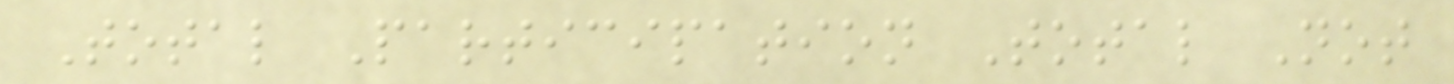Total Participation Total Not
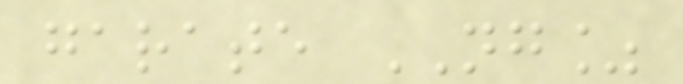garate NG%
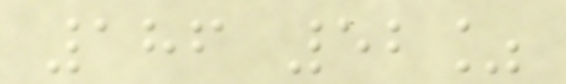186 52%
